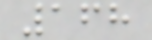168
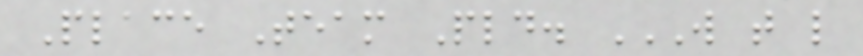Place Team Pld. W T L
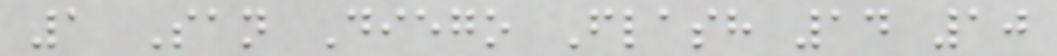1 San Diego Flash 14 10
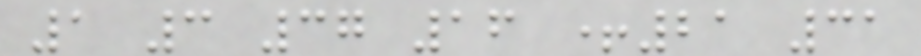1 3 37 16 +21 31
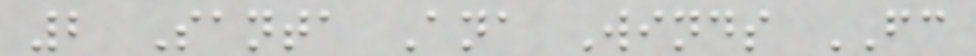2 Santa Ana Winds FC
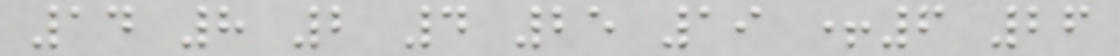14 8 2 4 25 19 +6 26
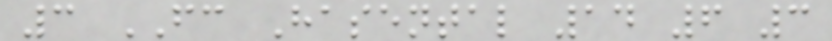3 FC Hasental 14 6 3
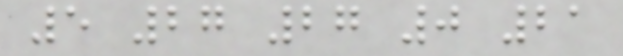5 27 27 0 21
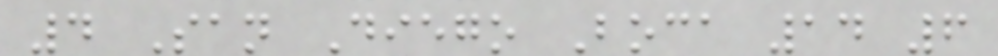4 San Diego Boca 14 6
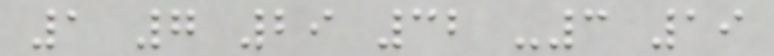1 7 29 32 -3 19
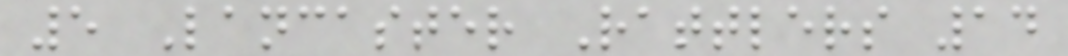5 Lancaster Rattlers 14
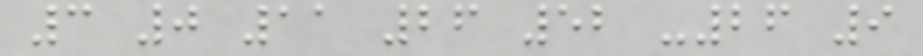3 0 11 26 52 -26 9
